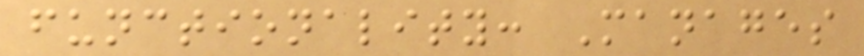functionality: Manages
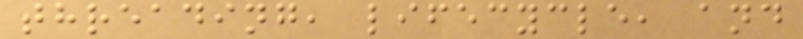threading, lifecycle, and
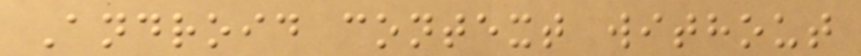Android context without
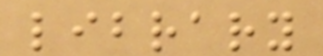library
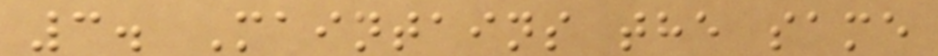3. Maintains the same
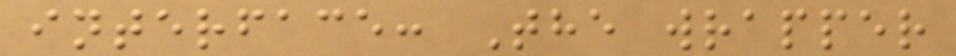interface: The wrapper
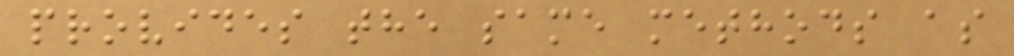provides the same methods as
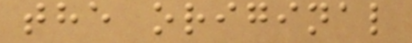the original
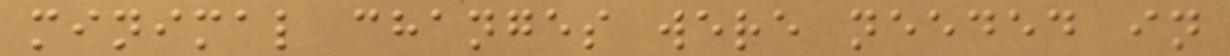minimal changes were needed in
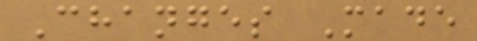Changes Made
